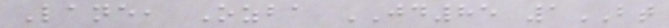Lane, Ozba JD85 1BT
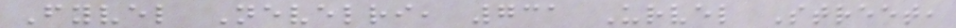Fyvel Nevelri, 731 Urvel Street,
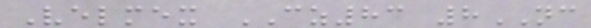Velmex CZ83 8NC
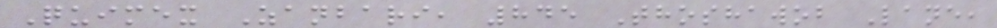Quimex Zanbari, 845 Thoshawob Lane,
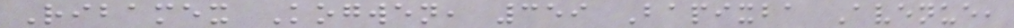Ribamex Kogwen, 359 Bapixba Avenue,
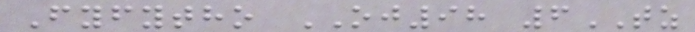Fyfytho OJ98 6TZ
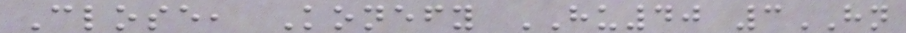Close, Konefy HU40 3HN
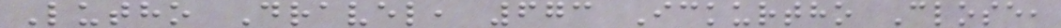Lutho Dravel, 673 Ickurtho Close,
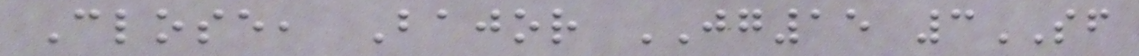Close, Bajor JG15 3SF
